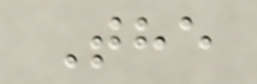The
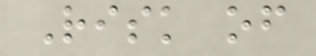Risk of
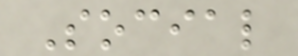Social
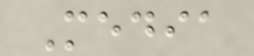Media
